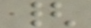{
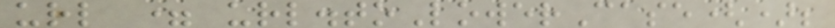url = url.toLowerCase();
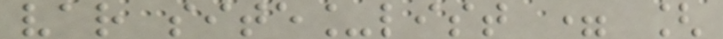var site_list = [
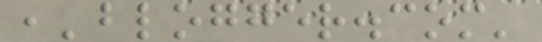,'blogger.com'
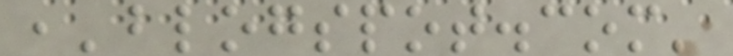,'blogspot.com'
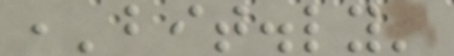,'bit.ly'
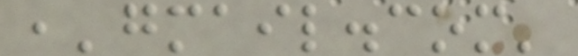,'gmail.com'
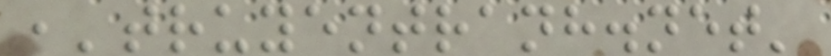,'truyentranh.net'
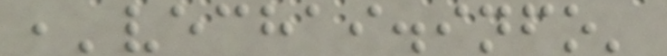,'vechai.info'
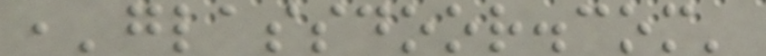,'glassdoor.com'
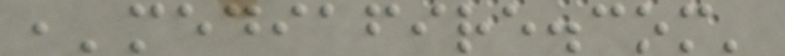,'mediafire.com'
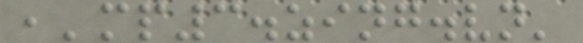,'mp3.zing.vn'
